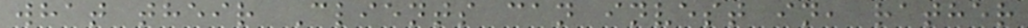what their Clients can invest in, rather
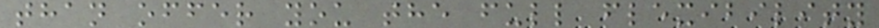than offer you the full flexibility
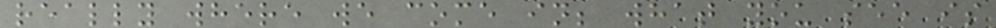really where we come in; what you see is
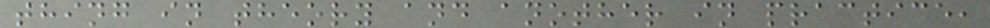thing in theory and another in practice,
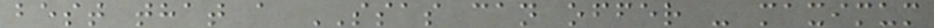best that a SSAS can offer - maximum
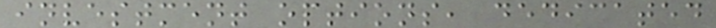investment options, dedicated
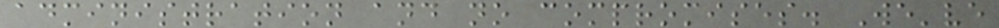administration and no compromises. We've
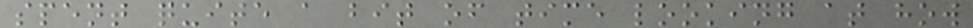spent quite a bit of time looking at how
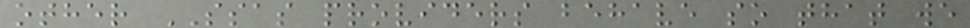other SSAS providers behave so that we
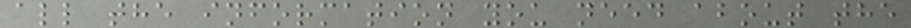all the information you need about the
